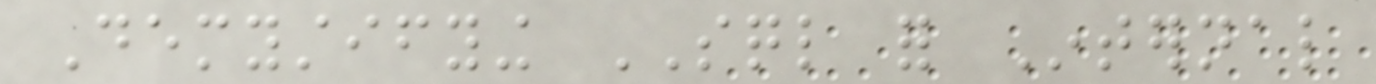Demystifying SQL for Internal
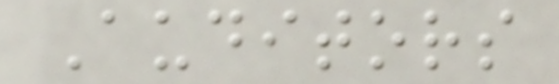Auditors
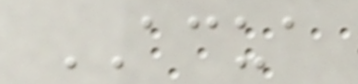ACUA
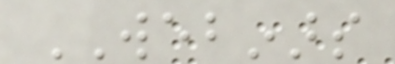WEBINARS
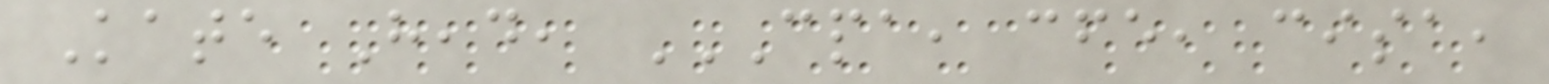Kate Head, CPA, CFE, CISA,
